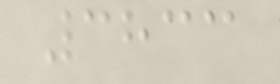3833
